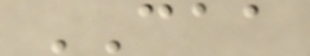CAA
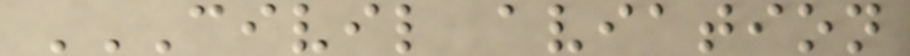CIVIL AVIATION
